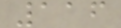116
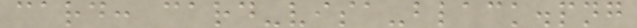card: card-visa-black.png
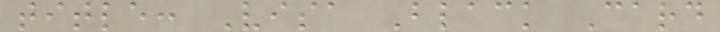title: Visa Black Card
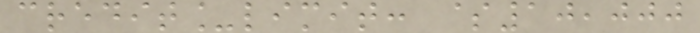credit_limit: $10,000
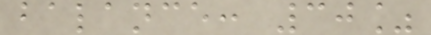balance: 30%
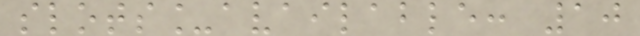slots_available: 10
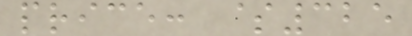price: $325
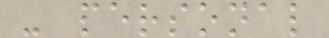- personal
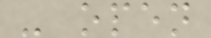- open
